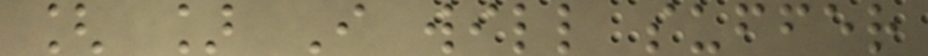[ ] I will suffer
